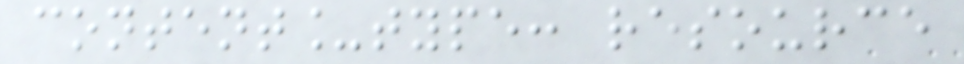content_type: resource
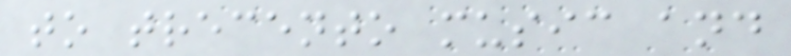to trecento music and
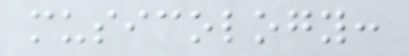musicology:
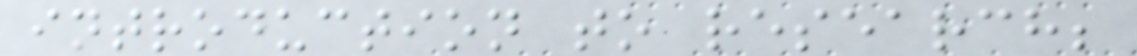introduction to research;
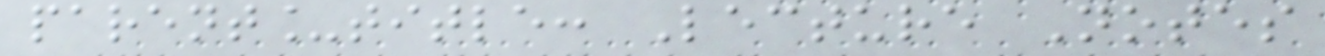parent_title: Lecture Notes
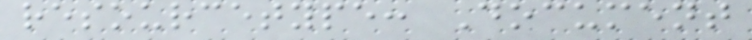resourcetype: Document
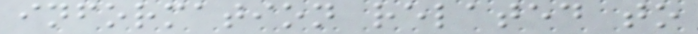information related to
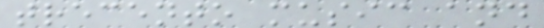trecento music and
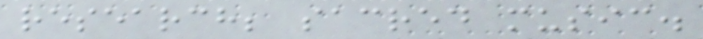research; sacred music.
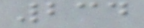234
